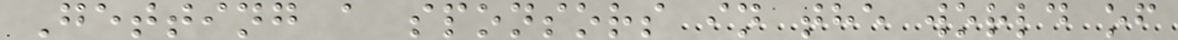Getting a sponsors in the world of
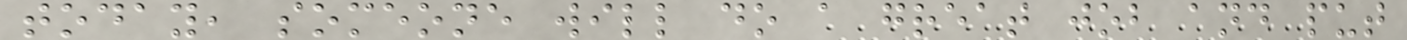today, someone will do a great job and put
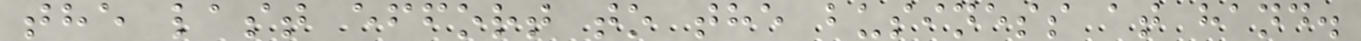the last effort to the business at hand.
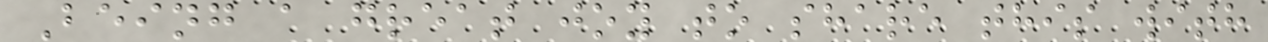Being a great joy to share this with
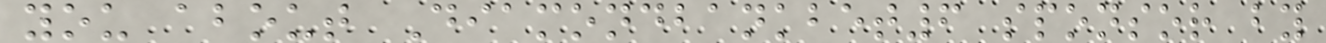you about Diamondbankbet6 sponsor by
